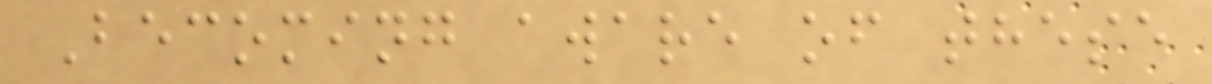Becoming aware of these
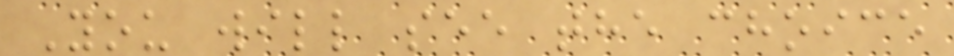You will see the choice
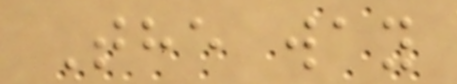The way
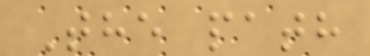The path
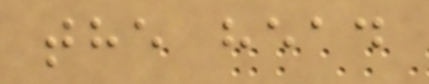the head
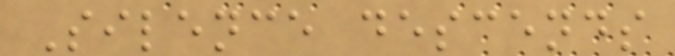Silence descends
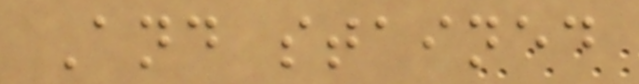And stained
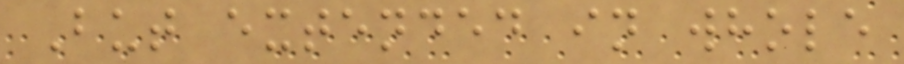But extended in whole
